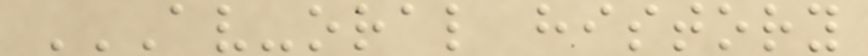AV-ORAL HISTORY
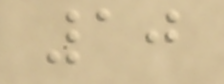10
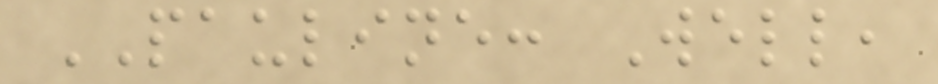PAULINE: Well,
